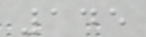145
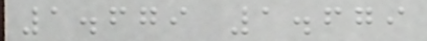1.679 1.679
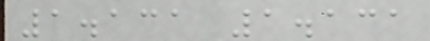1.131 1.131
